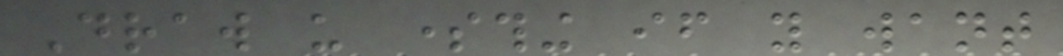Draw us something if you want
